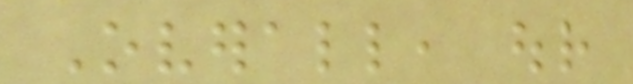Overall, our
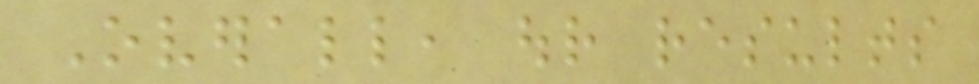Overall, our results
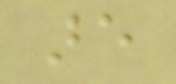are
